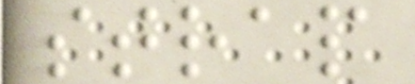strap
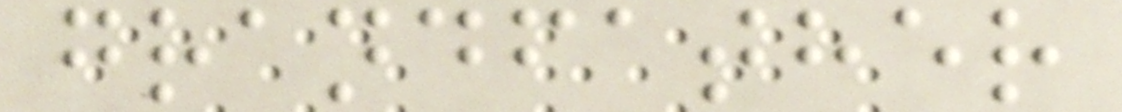grandfather
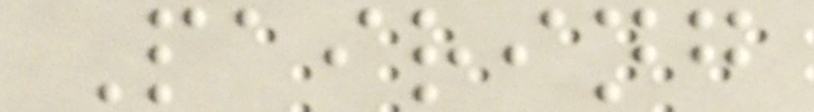Pairing
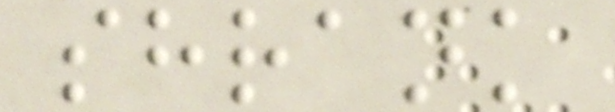shrank
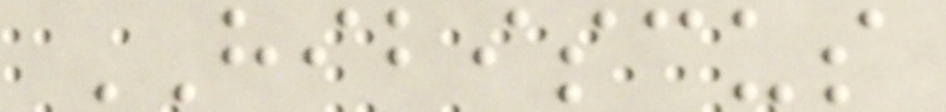HIBISCUS
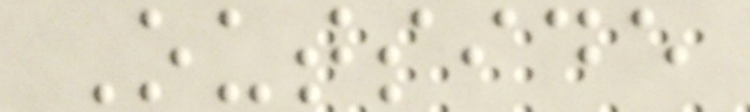Outside
